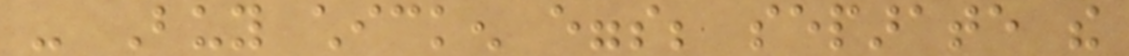- Buy chicken eggs; separate the
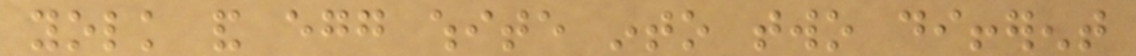yolk and egg white into two different
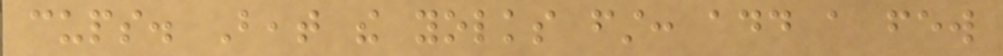cups. Beat the yolks first: add a few
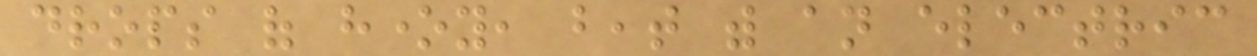drops of honey, beat with an electric
